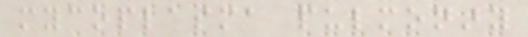mycoplasma pulmonary
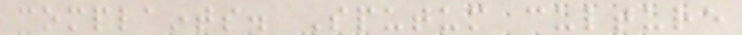complaints. Sputum culture
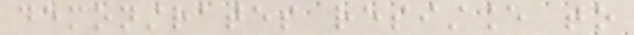demonstrates resistance to
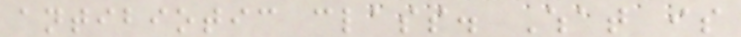antibiotic class. What is
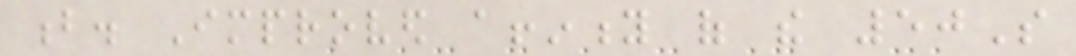b. Improved affinity of the 50S
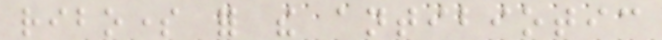ribosome for the antibiotic
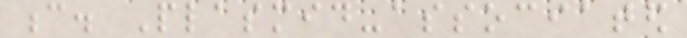c. Plasmid-associated
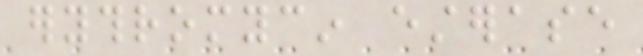erythromycin esterase
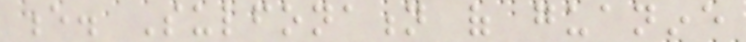e. Sulfonation of guanine
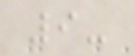9-
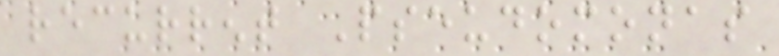recurrent Pseudomonas
